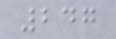247
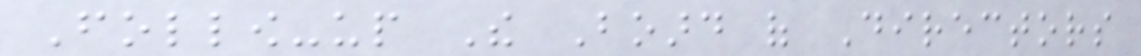Follow-up The Board of Directors
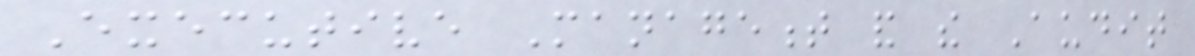Executive Management and the Audit
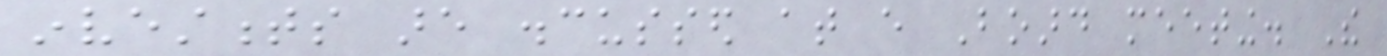investments are discussed at every Board meeting. The
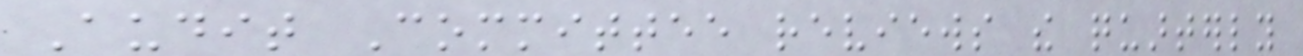Audit Committee reviews the quarterly
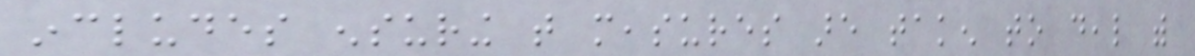includes ensuring that measures are taken to deal with
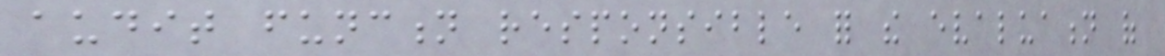audit function responsible for the evaluation of
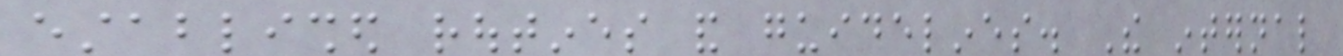established routines and guidelines. The internal
